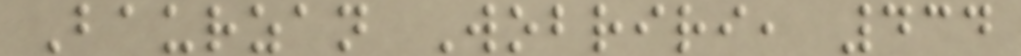Baurzan Wobriri, 434
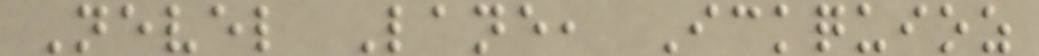Nevel Lane, Ickquioz
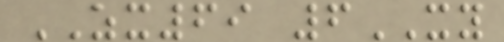ZX69 6XY
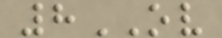8OV
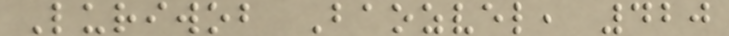Luriwob Baozvel, 420
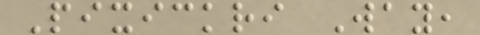Pixickri Way,
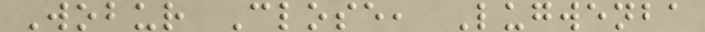Wobur Close, Lugwenba
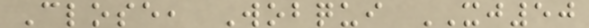Close, Wobqui XJ50
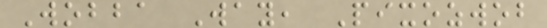Wobba Way, Pixozwob
